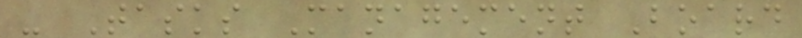- Tasks Management Board
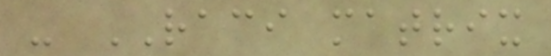- RACI matrix
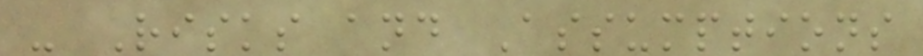- Risks and Assumptions
